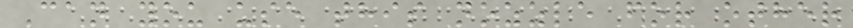Can you use this nozzle for other
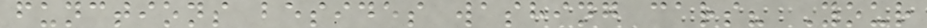functions besides washing cars? Your
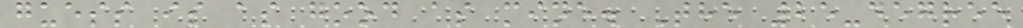guess is as good as mine. The 25-degree
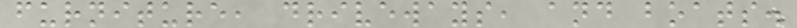furniture, driveways, and boats.
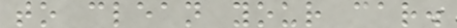to clean your car.
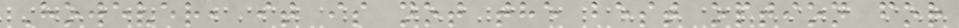However, it is not the best option for
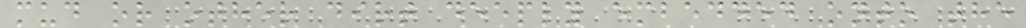mud or other dirt deeply embedded onto the
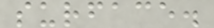surface.
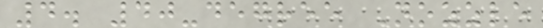4. 40-degree Nozzle
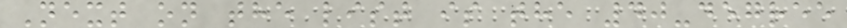Next on the list is the 40-degree
